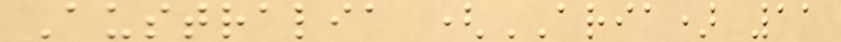Australia (ARIA) 11
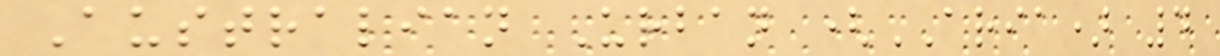Australian Urban (ARIA) 4
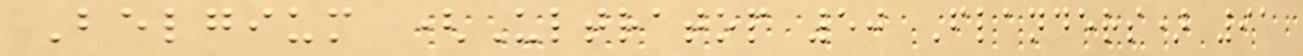Belgium (Ultratop 50 Flanders) 91
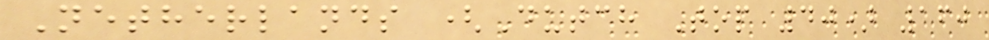Netherlands (Dutch Top 40) 160
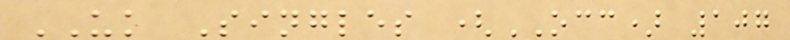UK Singles (OCC) 107
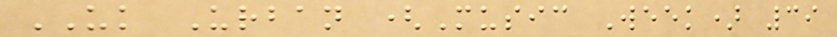UK Urban (Music Week) 39
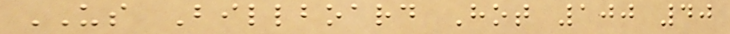US Billboard Hot 100 40
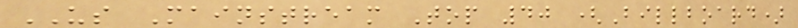US Mainstream Top 40 (Billboard)
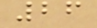26
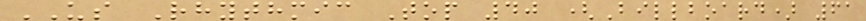US Rhythmic Top 40 (Billboard) 61
